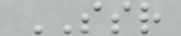SSR
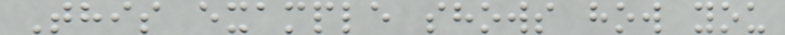This example shows how you
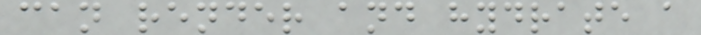can render and hydrate a
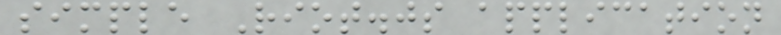simple Riot.js application
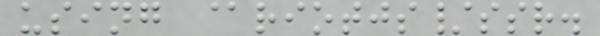using @riotjs/ssr.
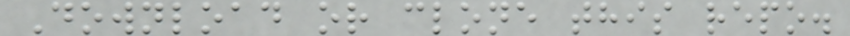Download or clone this repo.
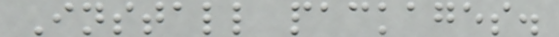Install packages.
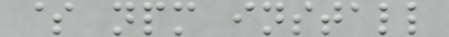$ npm install
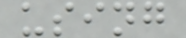using
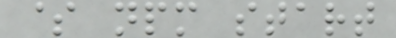$ npm start
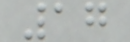17
